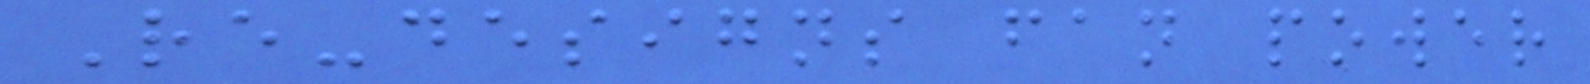Re-designs fan power
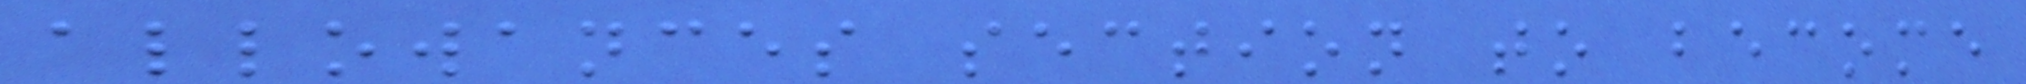allowances section to become
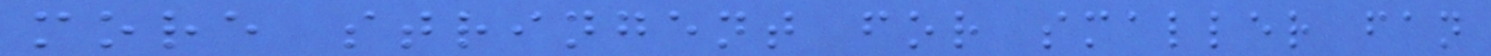more stringent for smaller fan
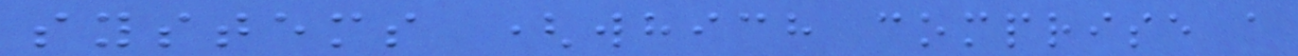systems (which comprise a
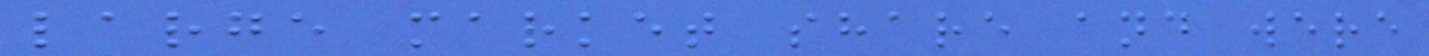large market share and were
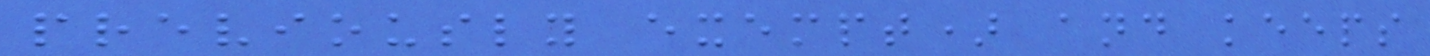previously exempt) and keeps
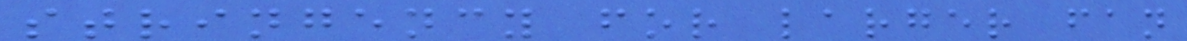stringency for larger fan
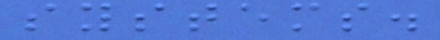systems.
